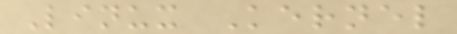Linux Kernel
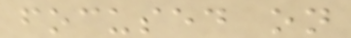focused on
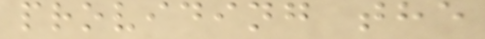providing the
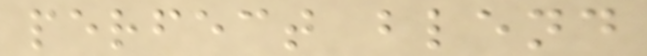perfect blend
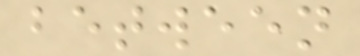between
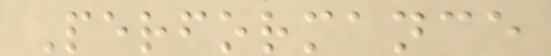Performance
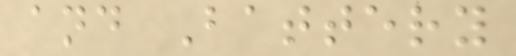and Battery
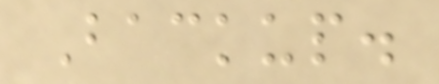Backup.
